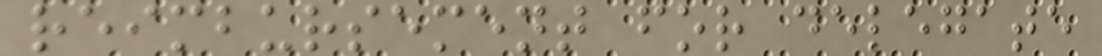reimbursement for delegate
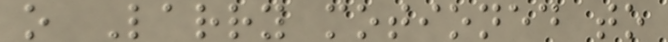o Larry motioned to
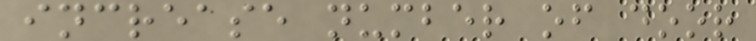increase number of door
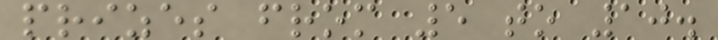prizes from 5 to 10.
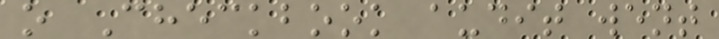o Checkbook audit went
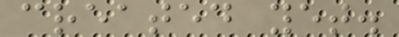created yet.
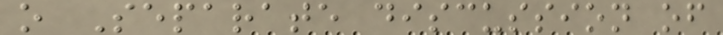o Separate discussion of
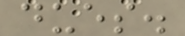dues.
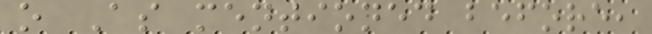o As mentioned before,
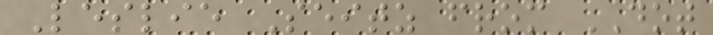Leslie Seitz from DOT
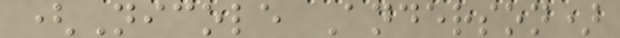(Nicole Anderson)
